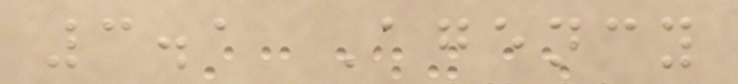3.1 Agency
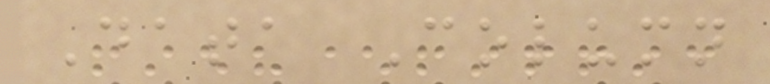Data Column
